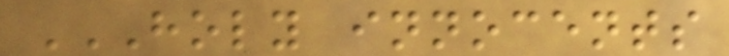HOLY INNOCENTS
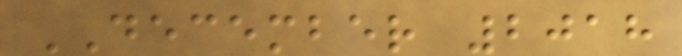DECEMBER 2018
